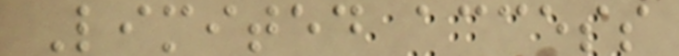Limited access
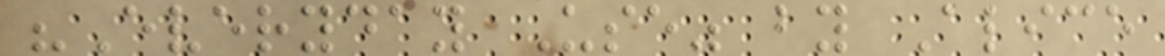"Everyday Use" by Alice
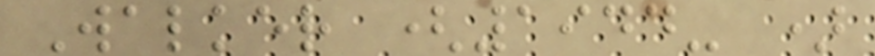Walker (1944- )
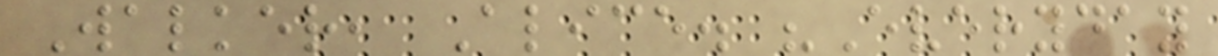Walker, Alice. "Everyday
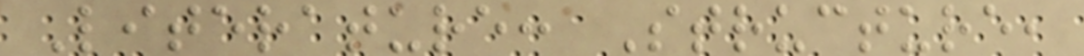Literature: Structure,
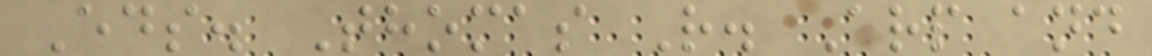Eds. Thomas R. Arp and
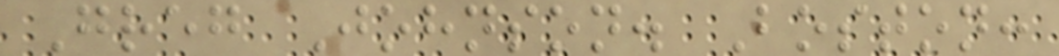Greg Johnson. Boston:
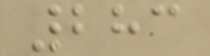283
